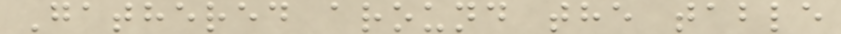Gathered around the table
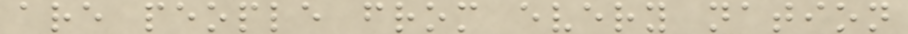are people from every nation
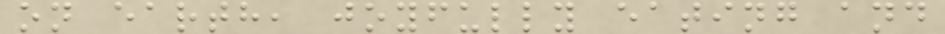on earth, joyfully eating and
